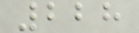228
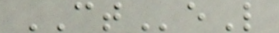CTeL
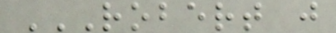ROBERT J
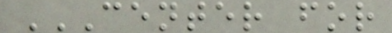CENTER FOR
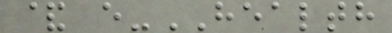& e-HEALTH
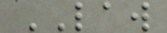LAW
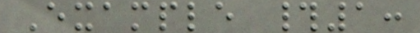Example #1:
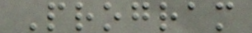Program
